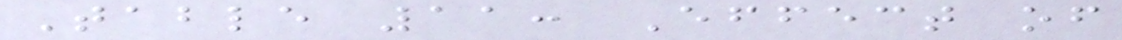Table 11: Effect of
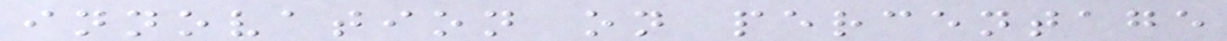innovation on percentage
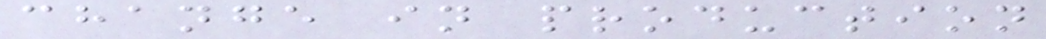change in production
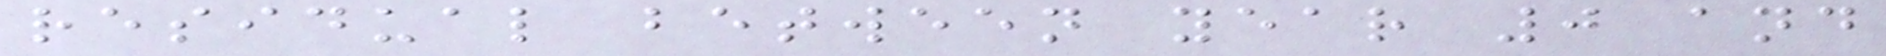residual between year 0 and
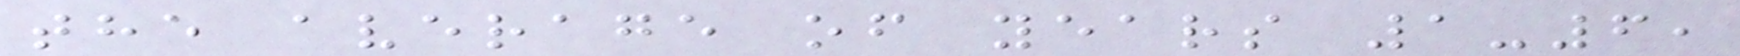the average of years 1-6,
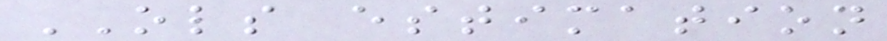OLS estimation
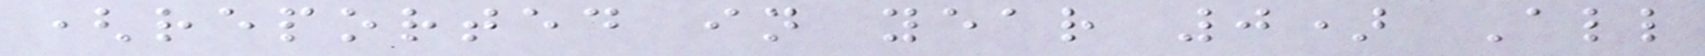(reported in year 0) All
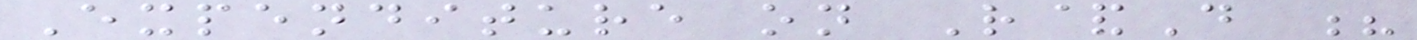Expenditure on R&D ?
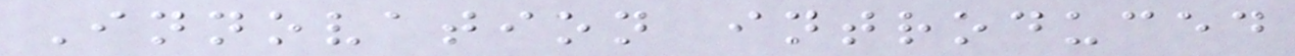Innovation introduced
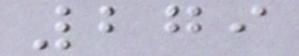279
